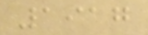1917
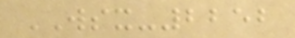WSX-2252
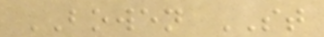BOWEN ST
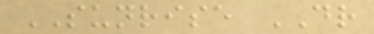SUNRISE DR
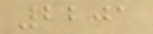2201
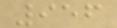956
